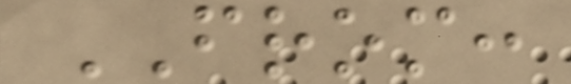FROM:
